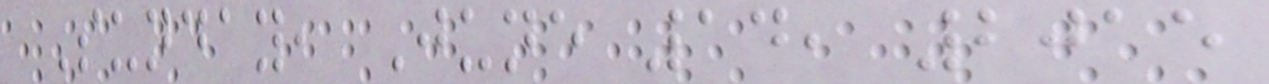Sunday, June 14, 2015
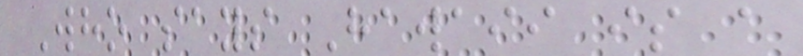Who says Hawaii is a
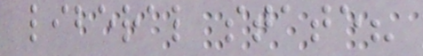liberal state?
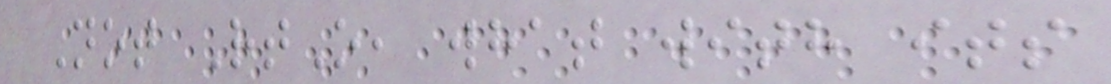Not RtO, what with its
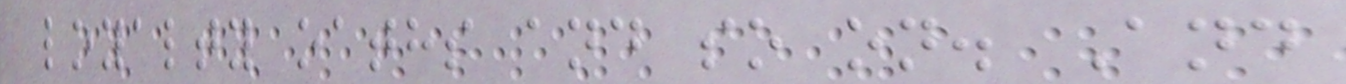loyalty oaths and so on. And
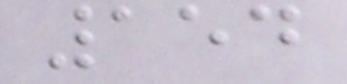154
